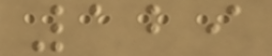129
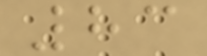83
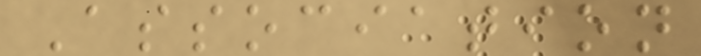Association
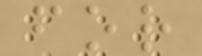for
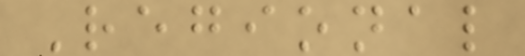Regional
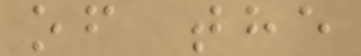of the
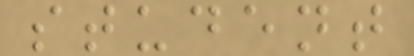student
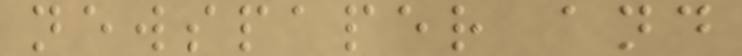newspaper and
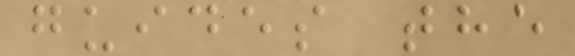guides the
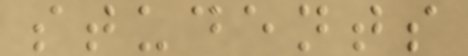students
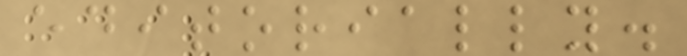editorially.
